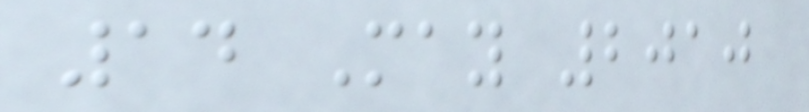14 May 2010
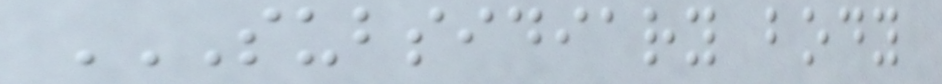SUBSIDIARY BODY
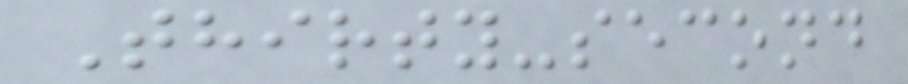Thirty-second
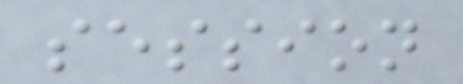session
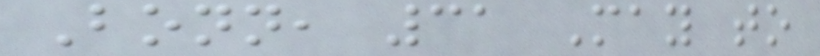Bonn, 31 May to
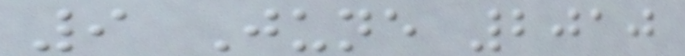9 June 2010
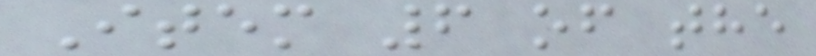Item 6 of the
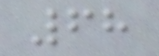68
